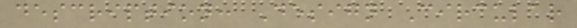description: Design Circular
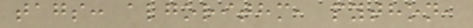tags: algorithm, python,
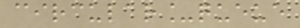circular_queue
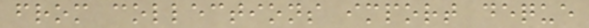from collections import deque
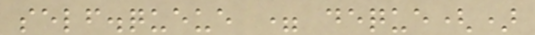self.queue = deque()
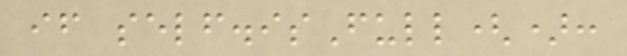if self.isFull():
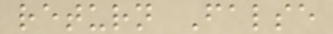return False
